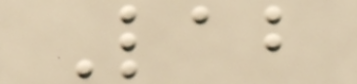Lab
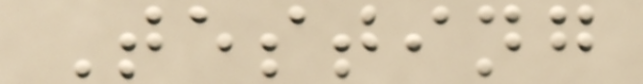Testing
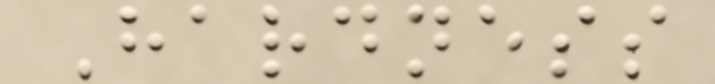Hardness
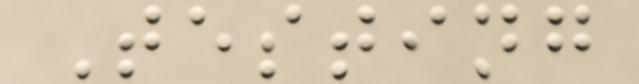Testing
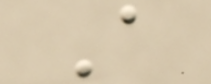A
